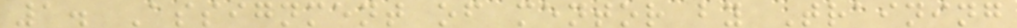1. Assignment of mentor by Training
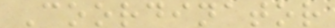Coordinator
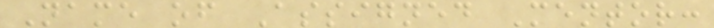Name of Assigned Mentor:
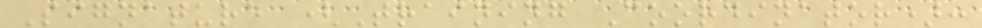Signature (Training Coordinator):
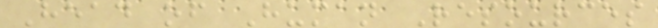Head of Human Resources
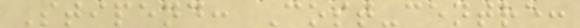Stipend: Cost-centre:
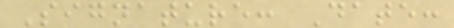Signature: Date:
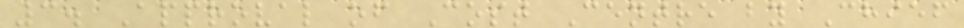3. Approval of Cost Centre by Chief
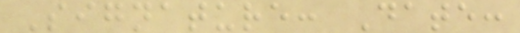Signature: Date:
